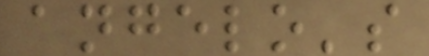angelo's
